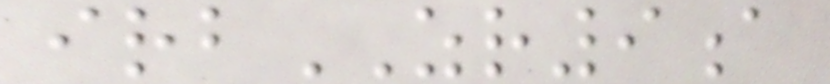irbZR9a
